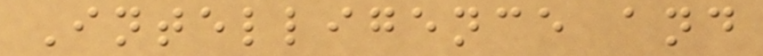Intelligence and
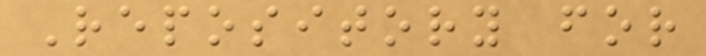Repository for
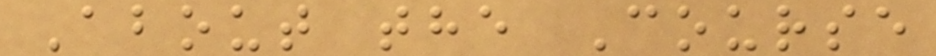About the Course
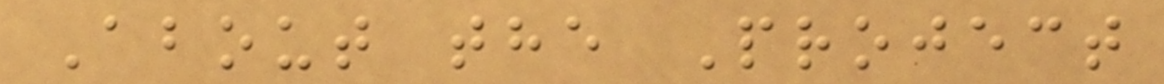About the Project
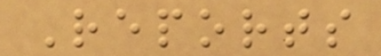Reports
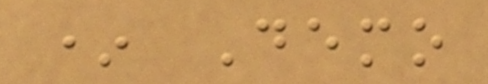* Demo
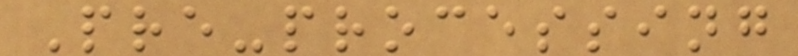Pre-processing
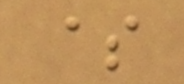$
